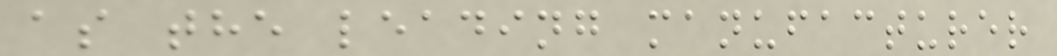as the leading manufacturer
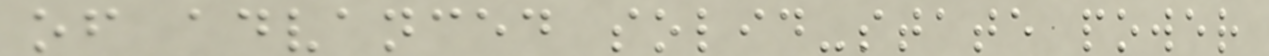of advanced solid-state power
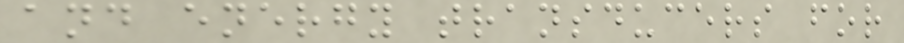and energy transducers for
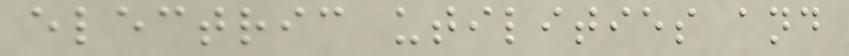electric utilities and
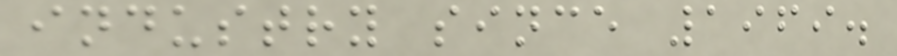industry since 1969.
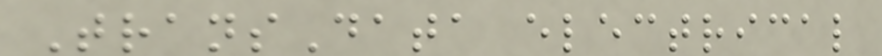TransData electrical
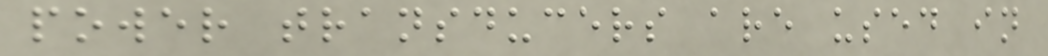power transducers are used in
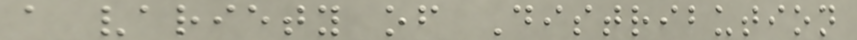a variety of Distribution
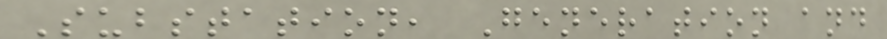Substation, Generation and
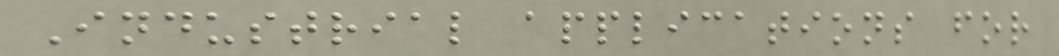Industrial applications for
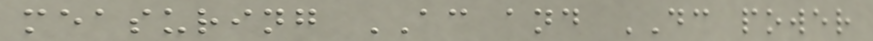measuring AC and DC power
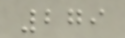279
